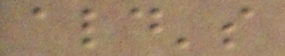ald's
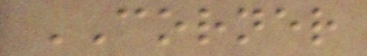CORNER
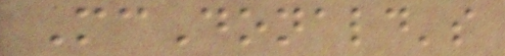McDonald's
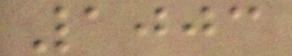1003
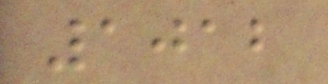1012
